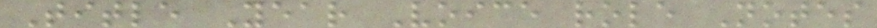Title Year Voice role Notes
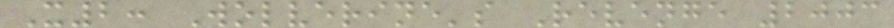X2: Wolverine's Revenge 2003
